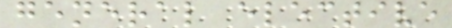general elective
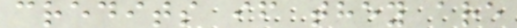credits if they are
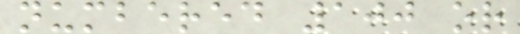numbered 100 or
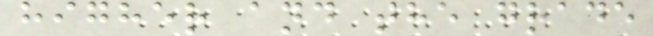higher and the grade
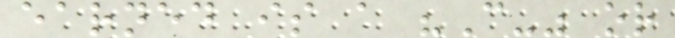earned is a "C-" or
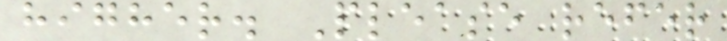higher. Please refer
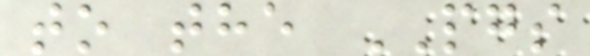to the PGS
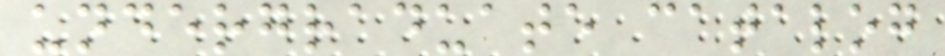undergraduate catalog
